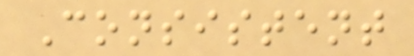Consistent
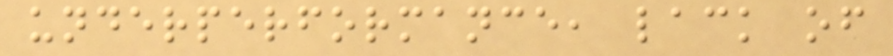underperformance, lack of
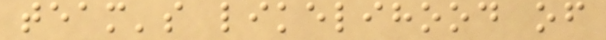team's likelihood of
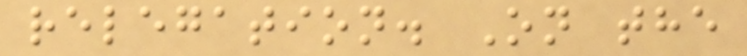relegation. On the
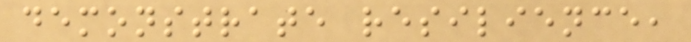demonstrate resilience,
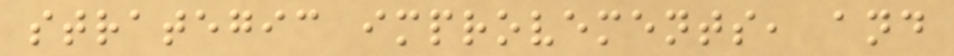strategic improvements, and
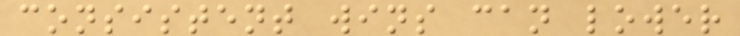consistent wins can lower
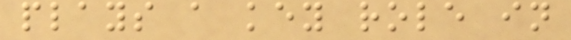plays a key role in
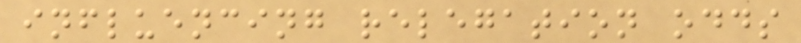influencing relegation odds
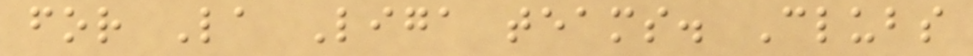for La Liga teams. Clubs
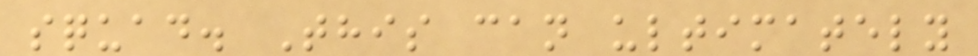squad. This can ultimately
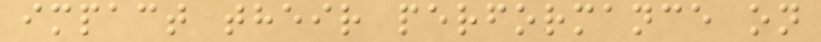impact their performance on
